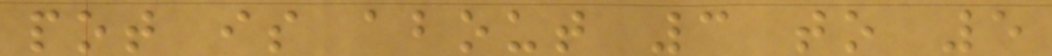pot is about 3 to 5
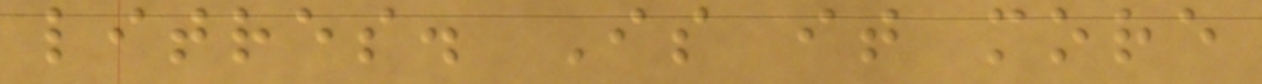litres. Is it more
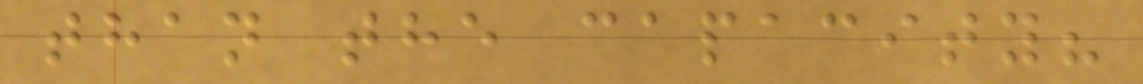than the capacity?
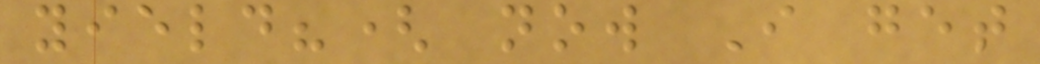yield?( now I get
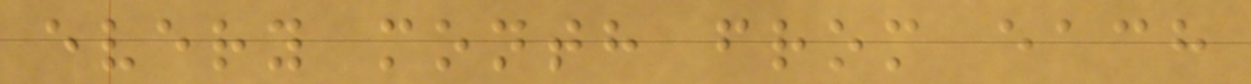every month from each
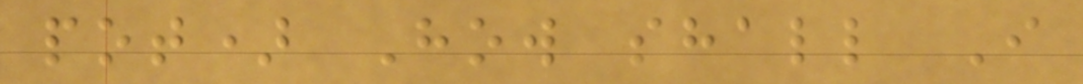pot) How shall I
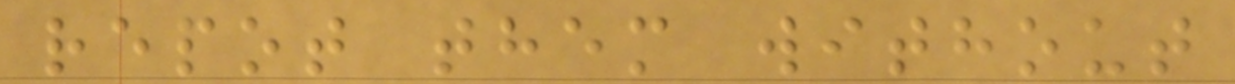repot them without
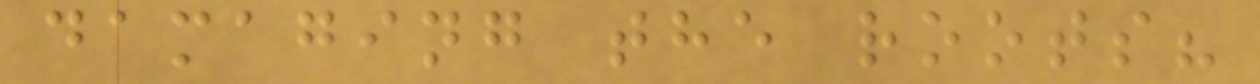damaging the roots?
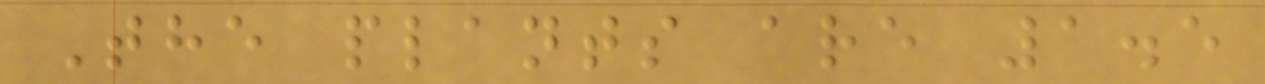The plants are 1.5
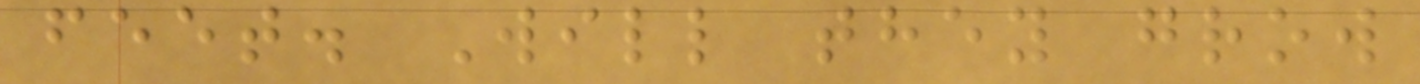feet. Will they grow
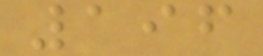196
